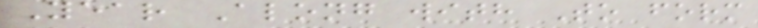Year Along with To form
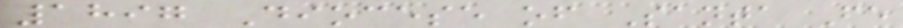1897 Diocese of Santa Fe
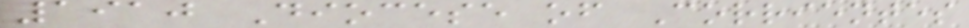1910 Diocese of Corrientes
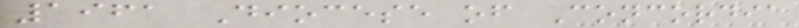1961 Diocese of Concordia
